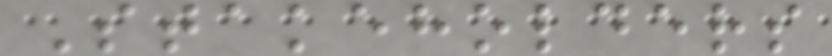Stakeholders
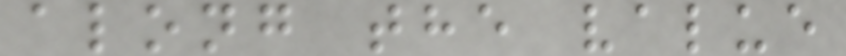along the value
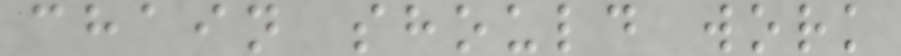chain should work
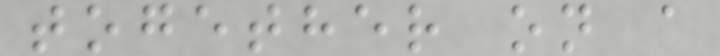together on a
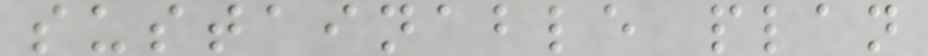sustainable plan
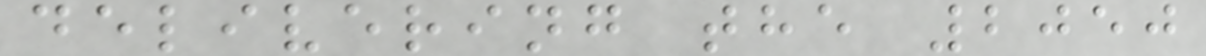delivering the 2050
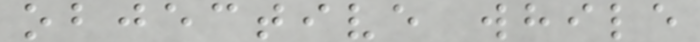objective while
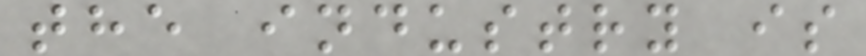the industry is
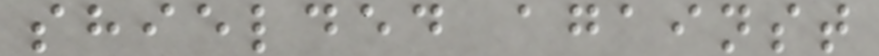shielded against
